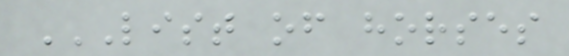LIST OF HORSES
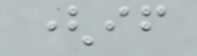(if
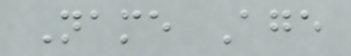Name Age
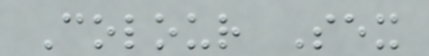Colour Sex
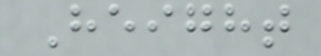Height
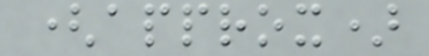(approx)
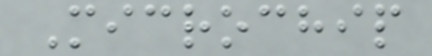Microchip
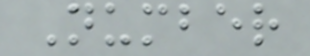Number
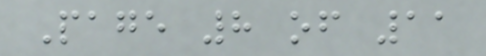Page 8 of 11
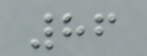86
